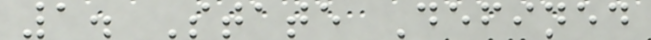1. State Defined
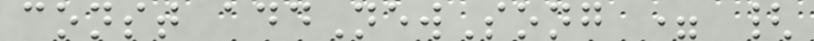const addNewSong = {
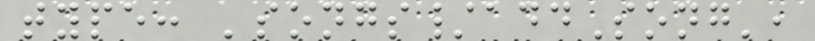type: 'songs/addSong',
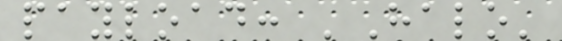payload: 'Halo'
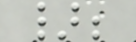};
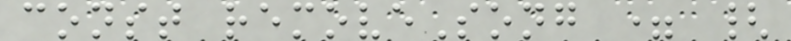const removeSong = {
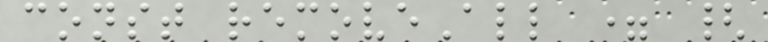const removeAll = {
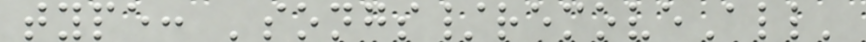type: 'songs/removeAll'
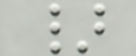}
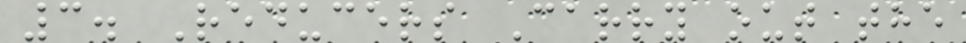3. Reducers Carry out the
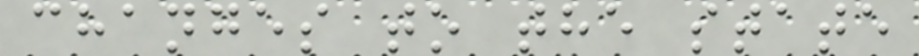changes to the state
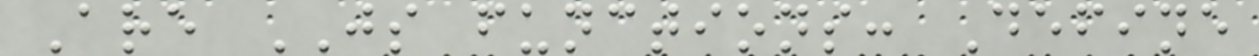Are JS functions: Define
